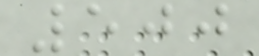500
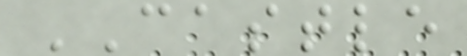CASTLE
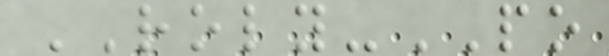ROLY-PO
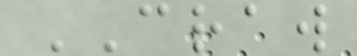CRAW
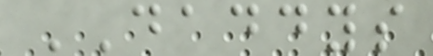DADDYS
